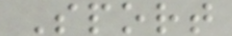Sport
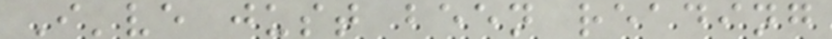I've just been reading
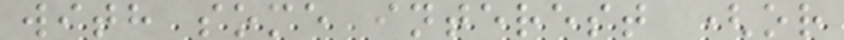with some interest (or
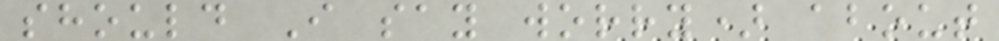should I say worry) about
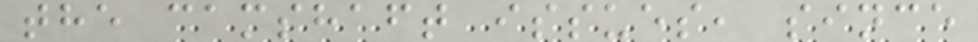the camshaft issues, since
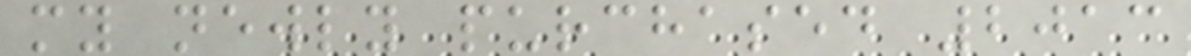my newly purchased 2013
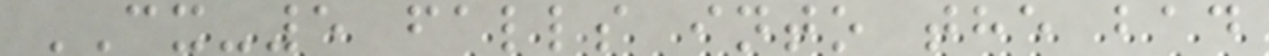CX-5 falls into the bad
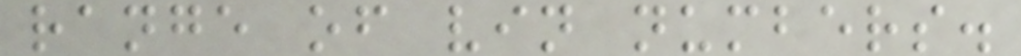range of vin numbers.
